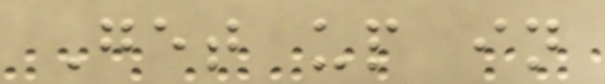Get up in
